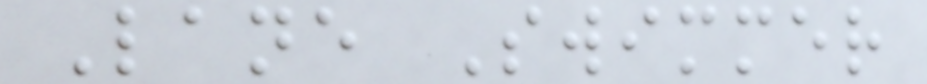Lane Swimmer
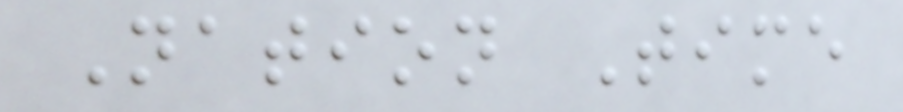Nation Time
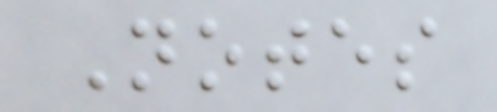Notes
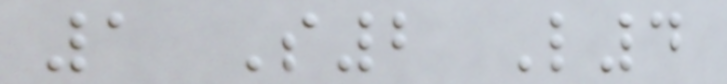1 S2 L4
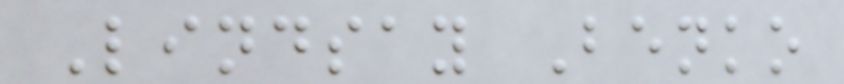Lindsay Benko
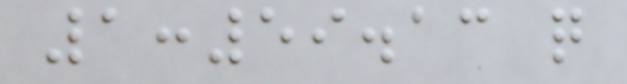1:59.13 q
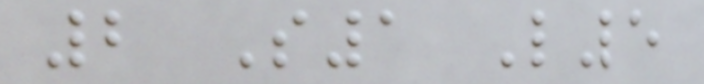2 S1 L5
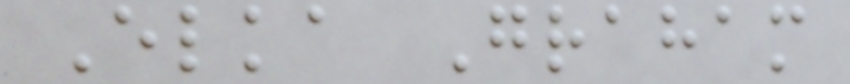Elka Graham
